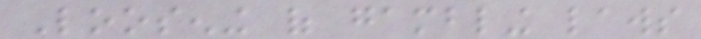Loosening of gambling laws
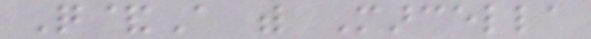Q&A with Marcella
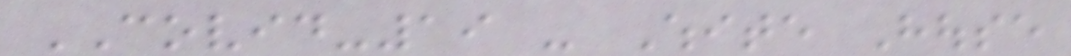COVID-19 - White House
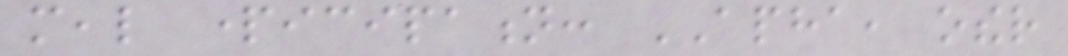meal participation: APHA, other
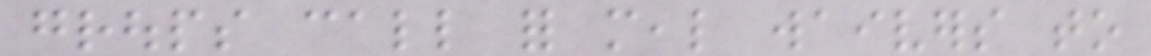groups call for meal waivers to
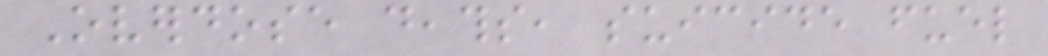Overdose deaths, suicide fuel
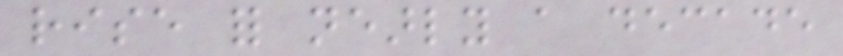rise for nearly a decade
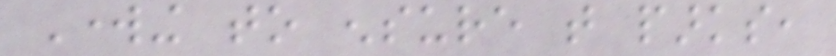Working to ensure that parks,
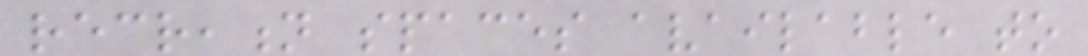recreation spaces available to
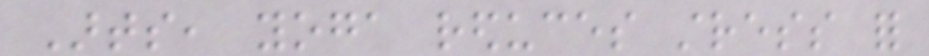Arts, yoga reduces stress for
